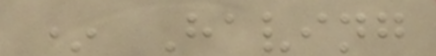* Having
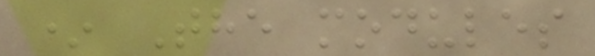* The modules
